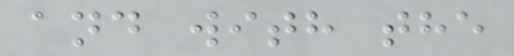and with the
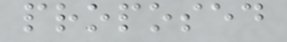proposed
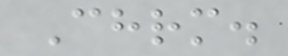Chrm.
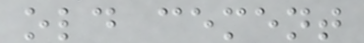old cement
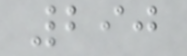290
